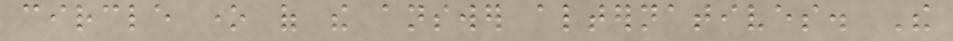circle one of the answer alternatives. The
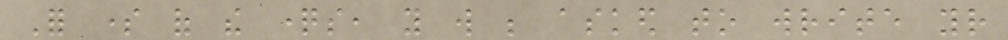For some of the questions, you will be asked to write your
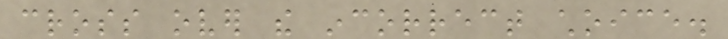cross over the incorrect choice.
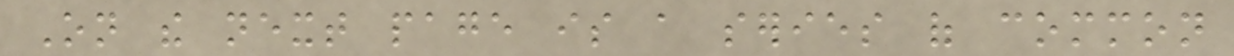On the next page is a series of common
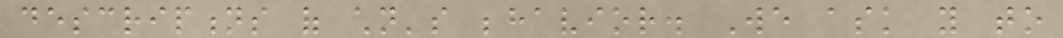descriptions of children's behavior. We ask you to
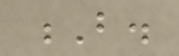B.
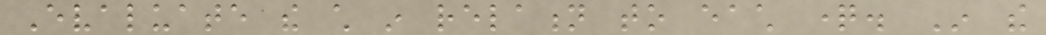Evaluate the child in relation to each question. In the
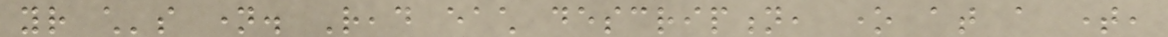your child's name. Read each description, one at a time,
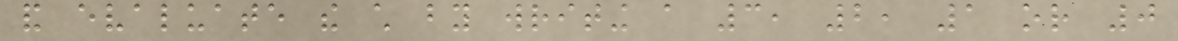and evaluate the child by writing a 3, 2, 1 or 0
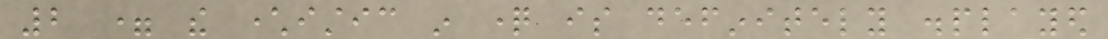2 = the characteristic in question is definitely displayed
